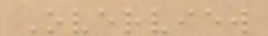Overview
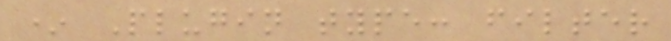* Plugin type: filter
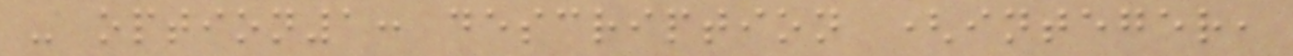- option1: description (integer,
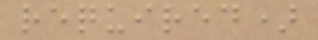required)
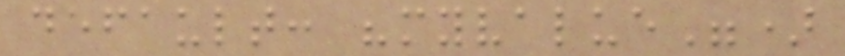default: "myvalue")
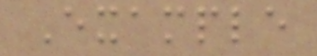Example
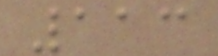113
